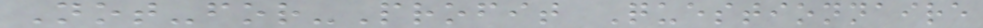Not-for-Profit Questionnaire
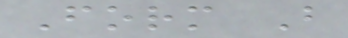Form B
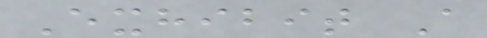Exhibit A
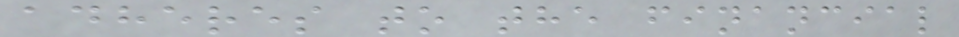adheres to the financial
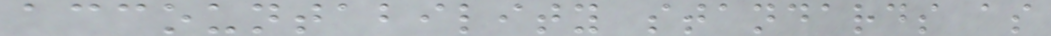accountability standards as
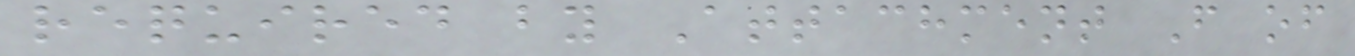required by Attachment F of
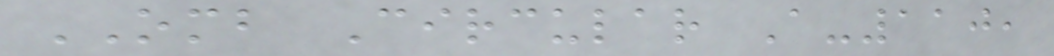OMB Circular A-110,
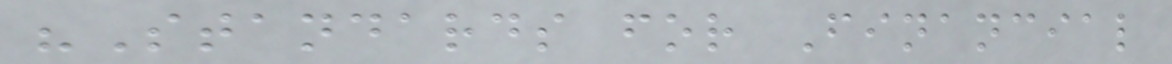"Standards for Financial
